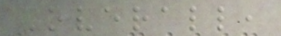Overall,
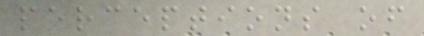perceptions of
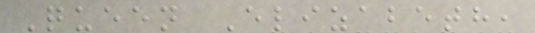Queen Elizabeth,
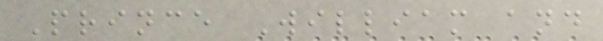Prince William and
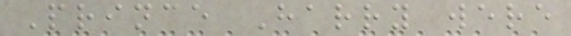Prince Harry were
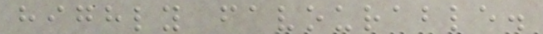highly favourable.
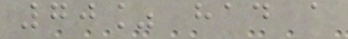70% had a
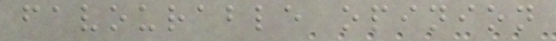favourable opinion
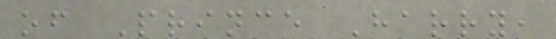of Prince Harry,
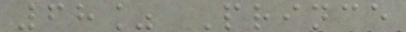68% Prince
